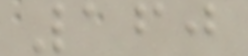160
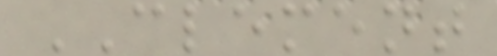CLEMENT
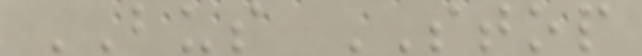BUS STOP
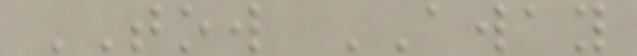TOW AWAY
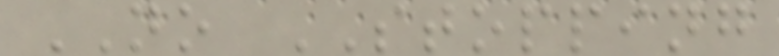NO STOPPING
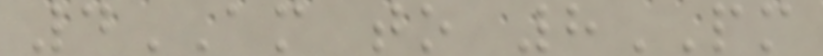4AM to 8PM
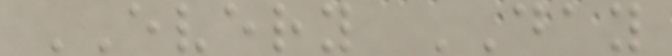EVERY DAY
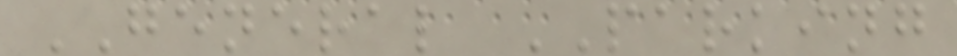GENERAL PARKING
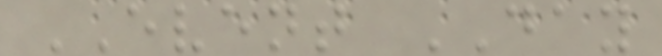EVENT DAY
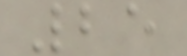25
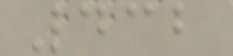432
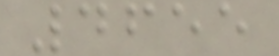4655
